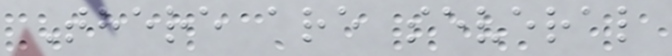There are several
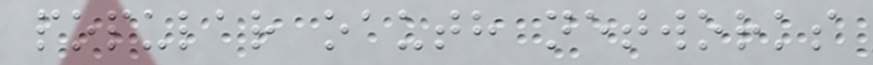popular oauth networks
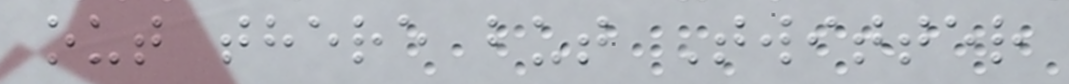out there but Twitter
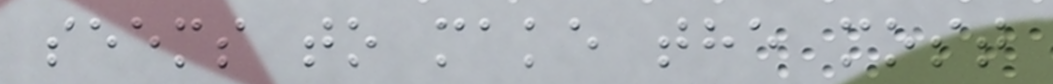seems to make the most
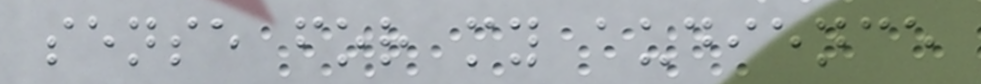sense for my audience
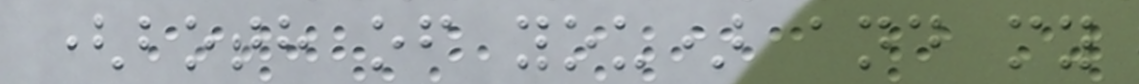(both of you) and my
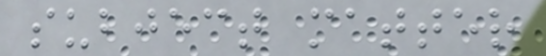subject matter
